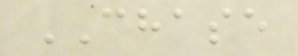CHASE
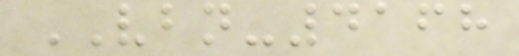VBN-4168
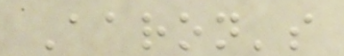Aaron's
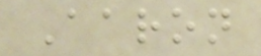Aaron
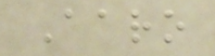Aaro
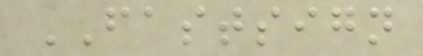FASTSIGN
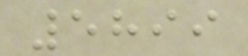5899
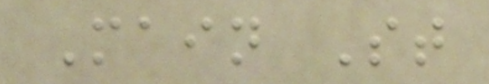Main St
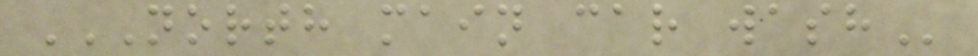NORTH MAIN CAR WASH
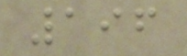196
